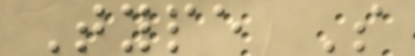Type S
